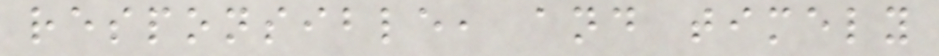responsible, and timely
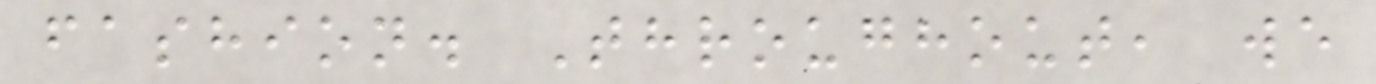fashion. Throughout, we
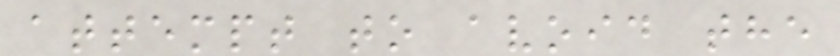attempt to avoid the
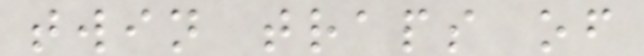twin traps of
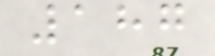187
